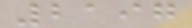2197
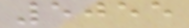5055
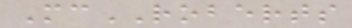McROBERTS
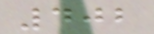402
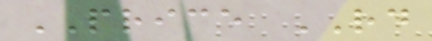PRICE RD
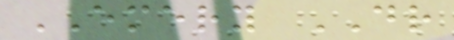EMERY DR
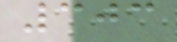303
